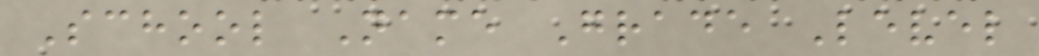School Name Grade Level
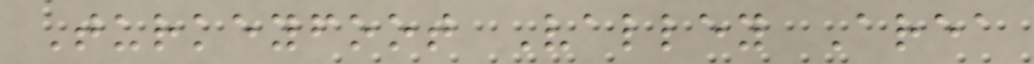Turkeyfoot Valley Area
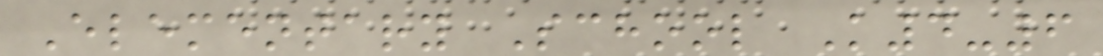Elementary School K4-6
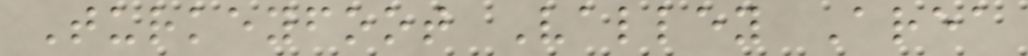Turkeyfoot Valley Area
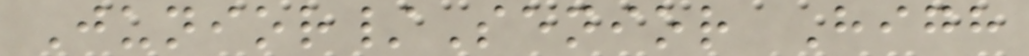Junior/Senior High
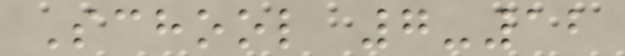School 7-12
